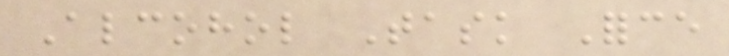Alcohol Task Force
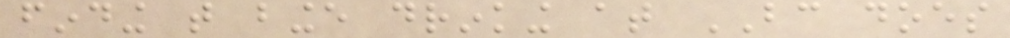finding that binge drinking at BC does
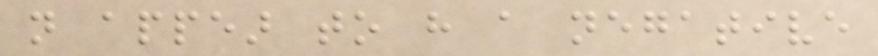not appear to have a negative
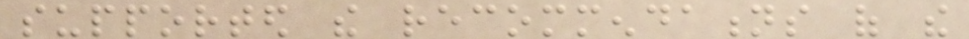supported the recommendations of the
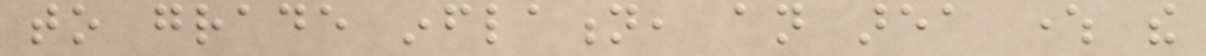to grade inflation, an area where the
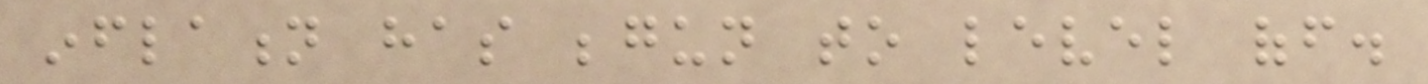inflation has begun to level off.
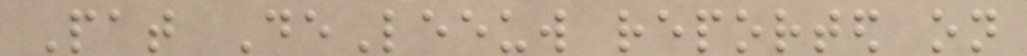Pat DeLeeuw reported on
